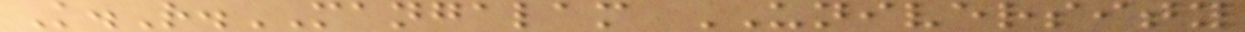K.R.MANGALAM UNIVERSITY
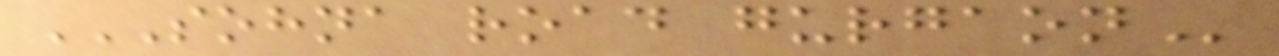SOHNA ROAD GURGAON
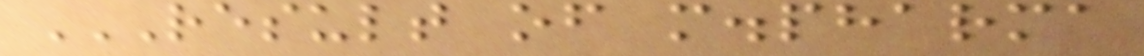RESULT OF M.PHARMA
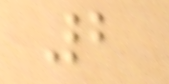2
